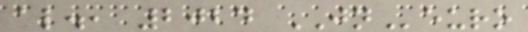al., 2024 JNeuro
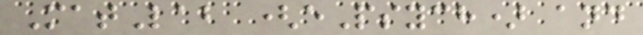MatLab (ePsych) and
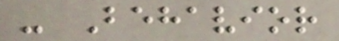- Behavior
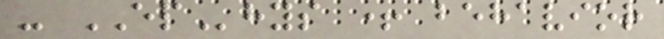- EPhys + behavior
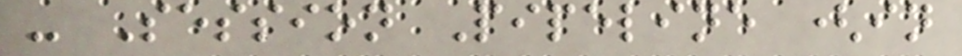- Session Pipeline (in
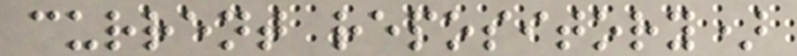current repository)
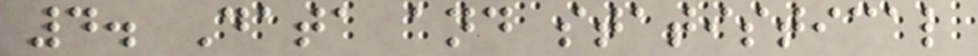4. Data and statistical
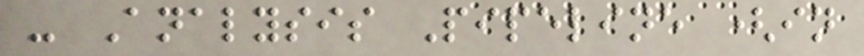- Analysis Pipeline (in
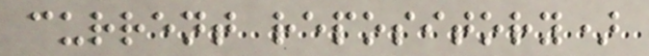current repository)
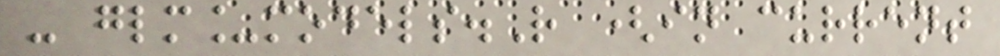- glm_models.R (in current
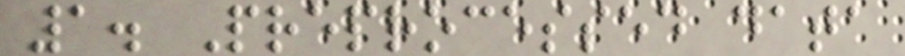1. Preprocessed data
